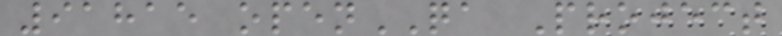91815 openQA Project
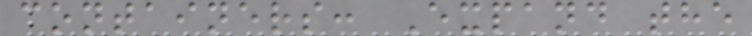containers: Expand the
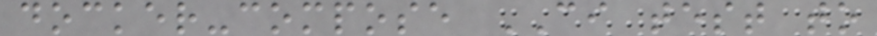docker-compose CI test to
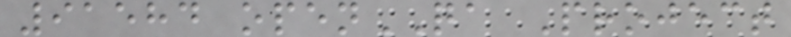91584 openQA Project
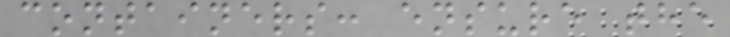containers: ensure the
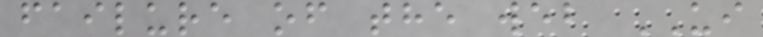failure of the web UI
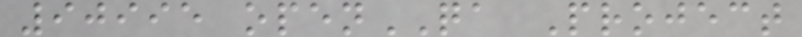90995 openQA Project
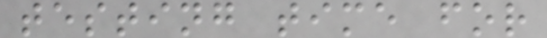testing time for
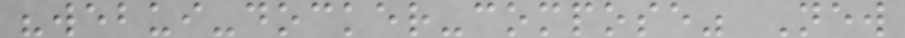"webui-docker-compose" New
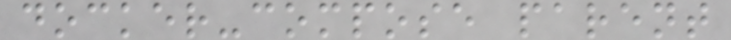docker-compose parent
